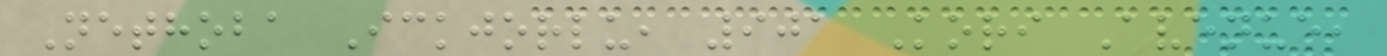Nethoba Ickjorlu, 901 Kori Avenue,
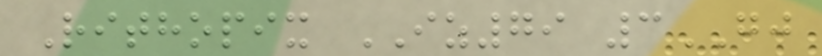Rithopix IZ79 3GJ
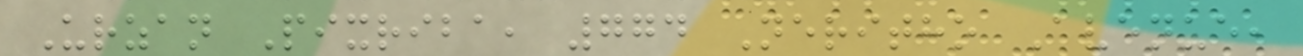Urzan Pixriba, 774 Neritho Avenue,
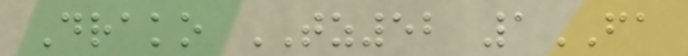Drako TZ52 1FA
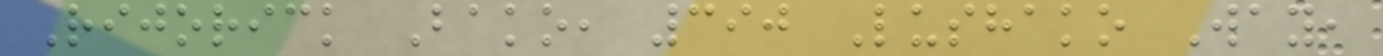Rijorick Bako, 390 Lushako Way,
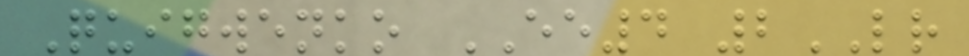Quigwenko EE4 2LR
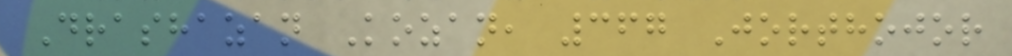Drashazan Kozan, 367 Jorthojor
